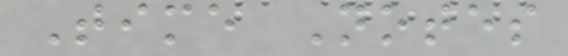Time Notes
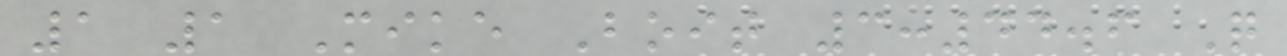1 1 Mike Boit 3:44.6 Q
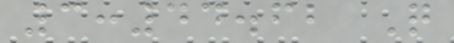3:44.62 Q
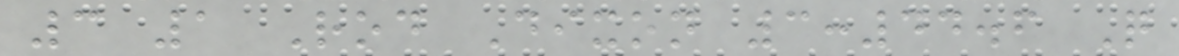3 1 Rod Dixon 3:44.6 Q
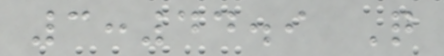3:44.9 Q
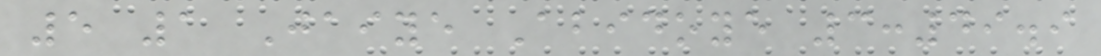5 1 Jaiye Abidoye 3:49.9
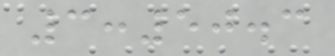3:50.3
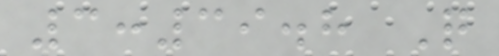3:39.8 Q
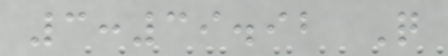3:39.92 Q
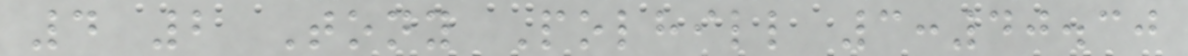4 2 Tony Polhill 3:40.30
